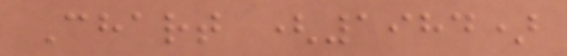Chart (1984)
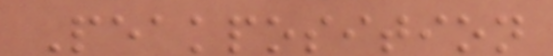Peakposition
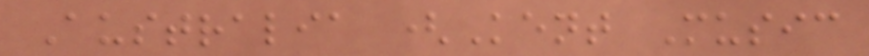Australia (Kent Music
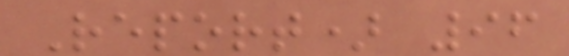Report) 96
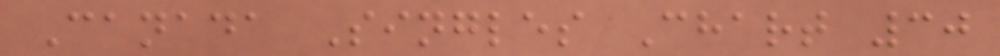Canada Singles Chart 30
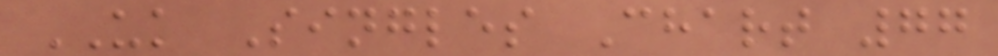UK Singles Chart 77
